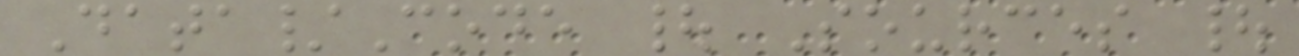Data/Code | Sources |
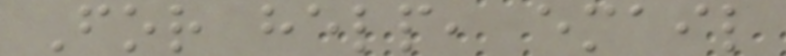For help, email
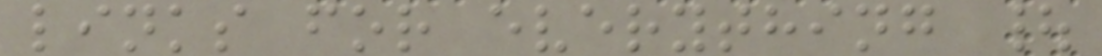links for everything |
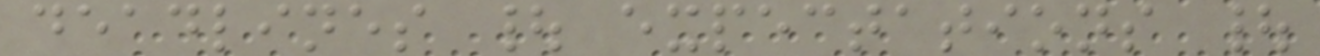deadlines | expectations |
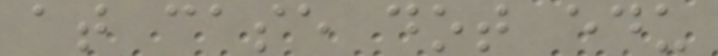at case dot edu
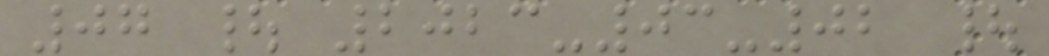07 | 2023-03-02 |
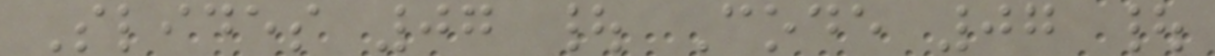Slides 07 | Code 07 |
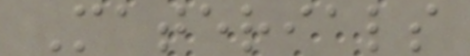Materials
